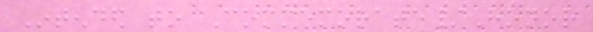Intended to Commemorate/Honor
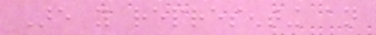Are you representing an
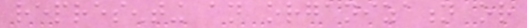representing an organization or
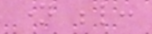name below:
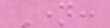Name:
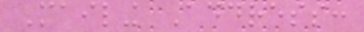Mailing Address:
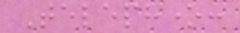Telephone:
